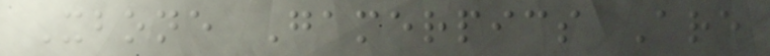Xbone Gamerpics Are
